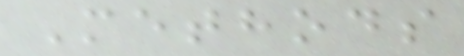Methods
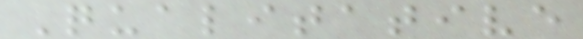Qualitative
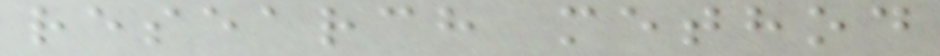research method
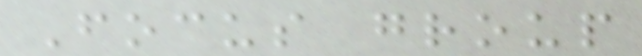Focus group
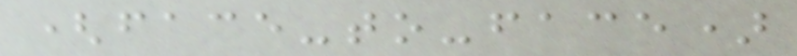(face-to-face)
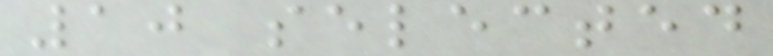10 selected
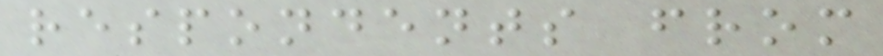respondents from
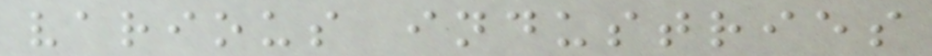various industries
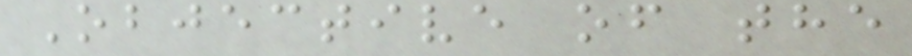Objective of the
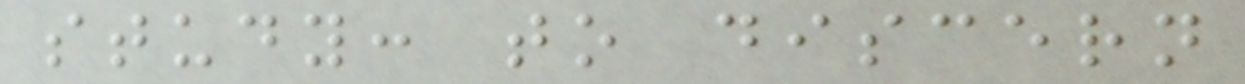study: to discern
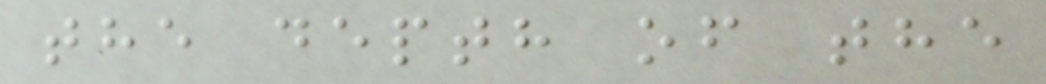the depth of the
